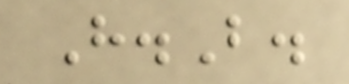H.B.
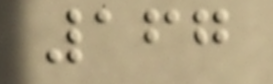167
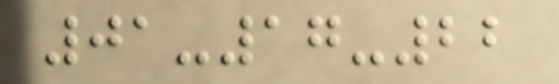01-17-22
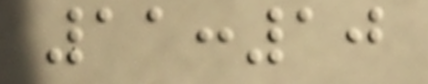11:10
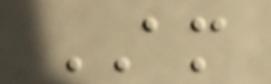AM
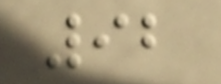92
